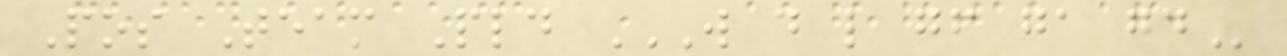Pos Team Pld W D L GF GA GD
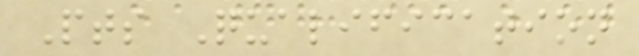Pts Qualification
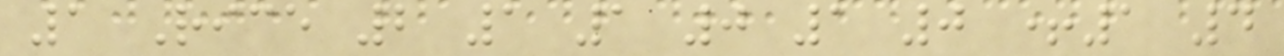1 Rice 2 1 1 0 1 0 +1 4
